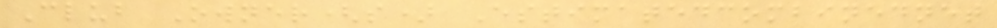Club Owner(s) Estimatedcombinednet
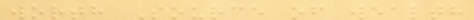worth Source of wealth
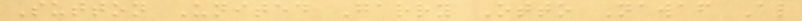Sutton United Garry Otto Nawaf Al
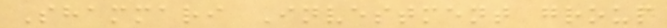Shammari Investment group
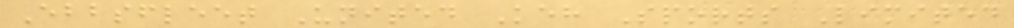Ebbsfleet United Keh Sports Limited
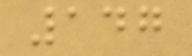147
